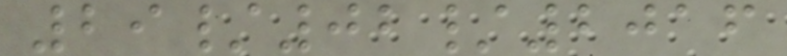29/02/2016
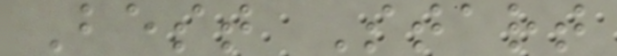Best Start
